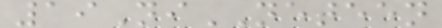19NiNETEEN
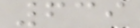639
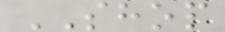SHOP
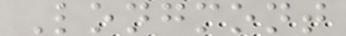Longmont
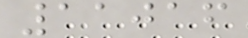11016
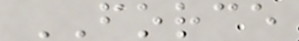FORCE
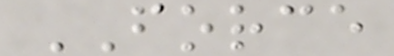FORCE
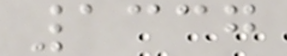1337
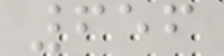656
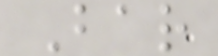Bar
